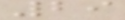29
